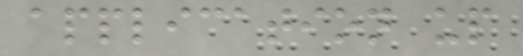application up
